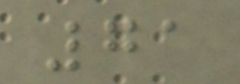71
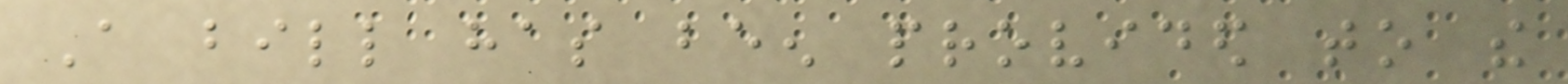A bill has been provided to the
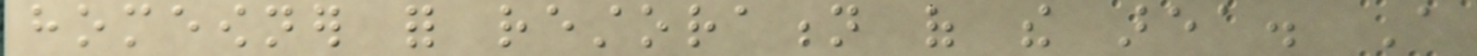homeowner for restoration of the area. A
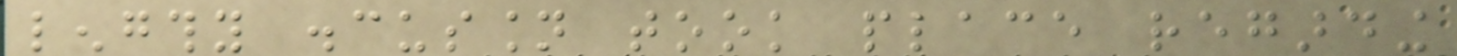lengthy discussion took place regarding
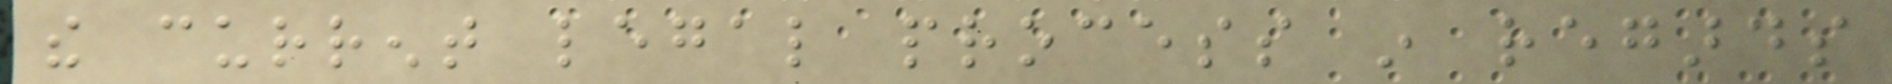the current legal process in regards
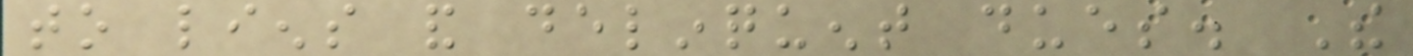to liens and delinquent dues. The
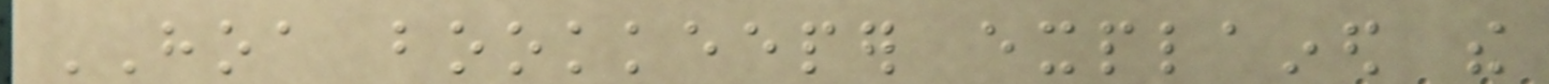HOA bookkeeper explained the
